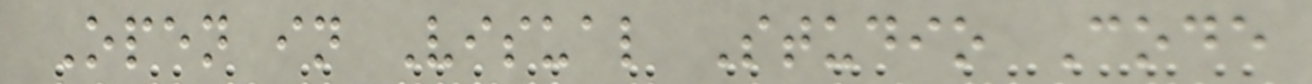Open in Visual Studio Code
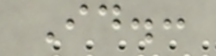Id.:
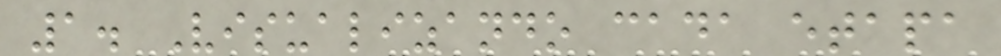1. Visualizando cada etapa
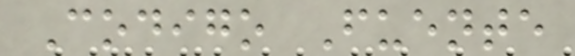Codigo Fuente
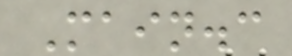Main.c
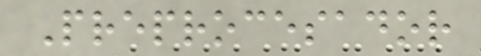Preprocesador
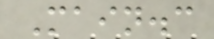Main.c
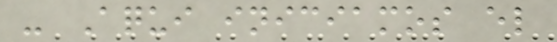- Aqui iniciamos el
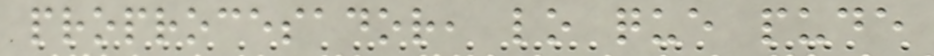proprocesador, lo que pude
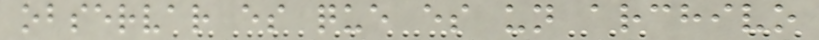observar es que es un archivo
